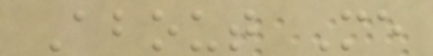About Me
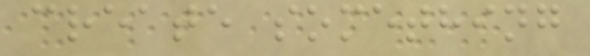create something
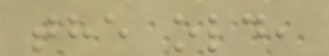the old,
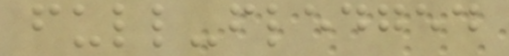full-fledged
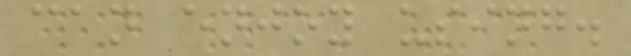can enjoy using.
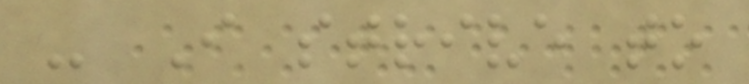- I strive to
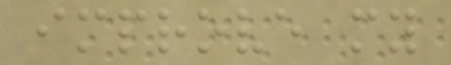improve my
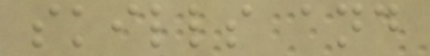skills and
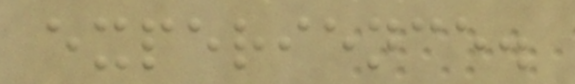experience.
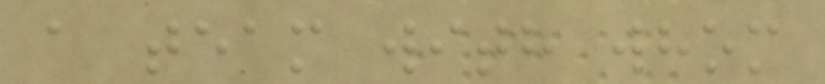a team with whom
